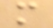m
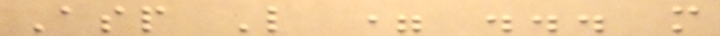Asp L = ... m
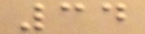34
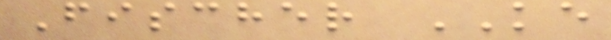Fischer KE
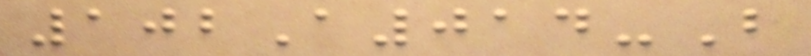102A014-B
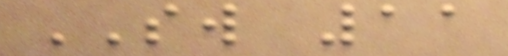SW 11
